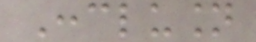Conclusion
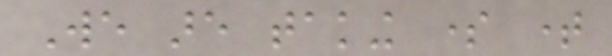We are taking some time
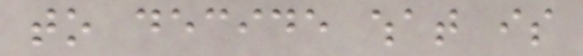to decide what is
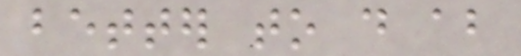better to do about
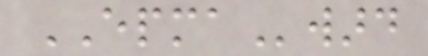EPMAward
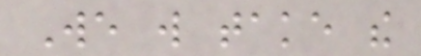We will take the
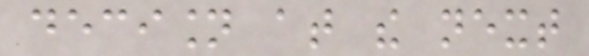decision at the next
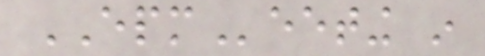EPMeeting in
